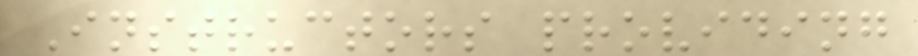Instructors providing
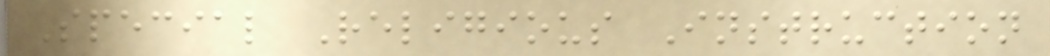Special Religious Instruction
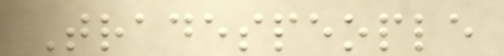Tradespeople
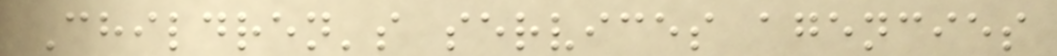Children's services agencies
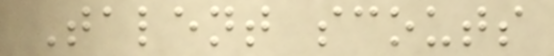Talent scouts
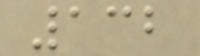132
